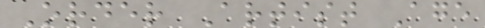Order Artist Age
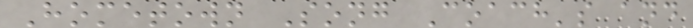Hometown Song Coach's and
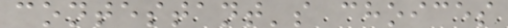contestant's choices
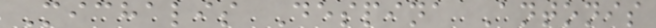Michalis Despina Antonis
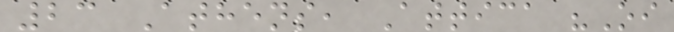23 Athens, Attica "Oi
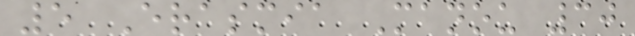5 Erasmia Manou 30
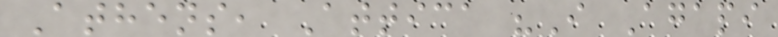Athens, Attica "I Agapi
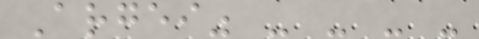Argei" - - - -
